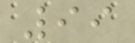99
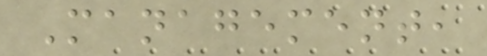Management,
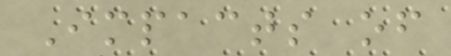Impacts of
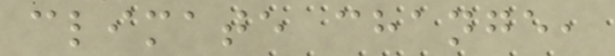climate change,
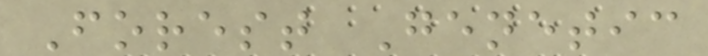Forest Genetic
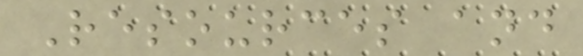Resources and
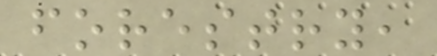forestry,
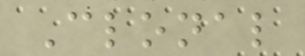Clonal
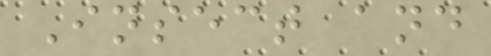Insect and
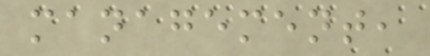management,
